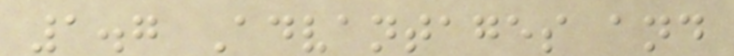1.7 Advantages and
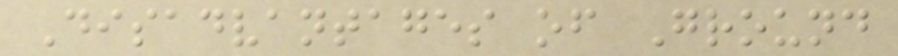Disadvantages of Ground
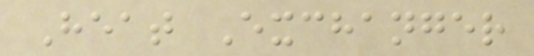Heat Exchanger
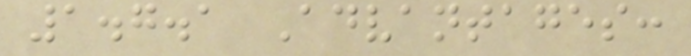1.7.1 Advantages:
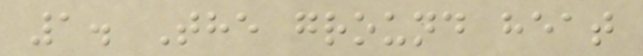1. The ground heat
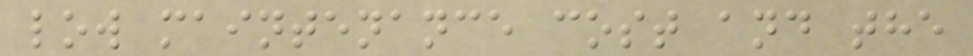low maintenance cost and the
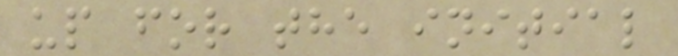up for the initial
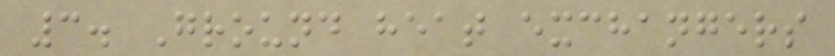3. Ground heat exchangers
